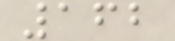162
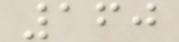160
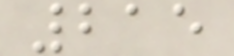215
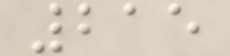215
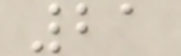21
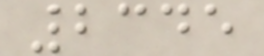2345
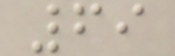69
